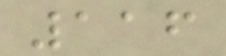116
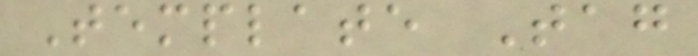Template Tag
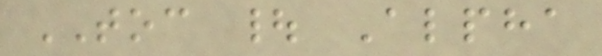TOC | Alpha
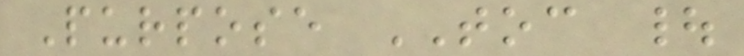Purpose TOC |
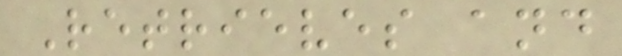Retrieves and
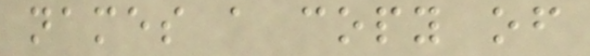names a copy of
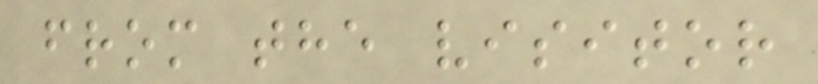from the visitor
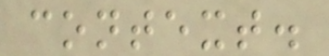context.
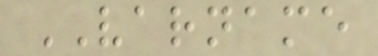VARNAME
